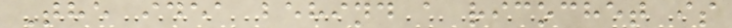The idea behind a ricochet is
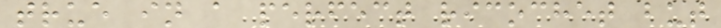true in a perfect ricochet but
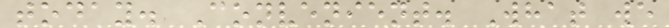today. Convenient. What we
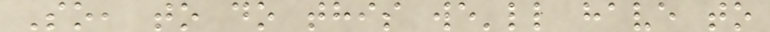So, to do this we'll have to
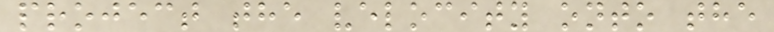project the velocity onto the
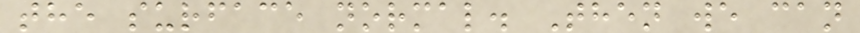the surface normal. Then we can
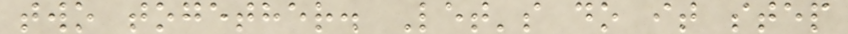two together. Let's do it step
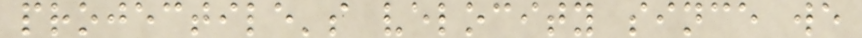projectile's velocity since we
